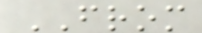FROM
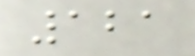121
